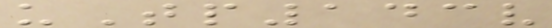uTp143v
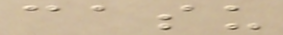casu
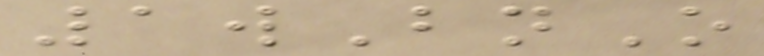1wBnO
